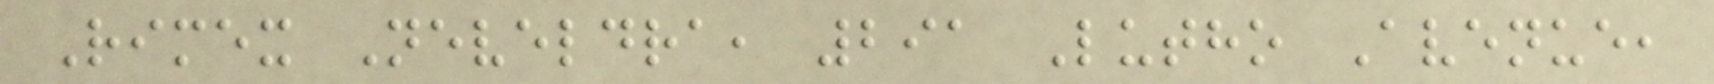Rimex Neveldra, 291 Lutho Avenue,
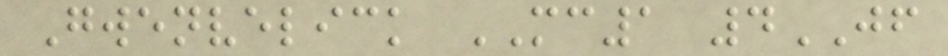Gwenvelick MC1 4JF
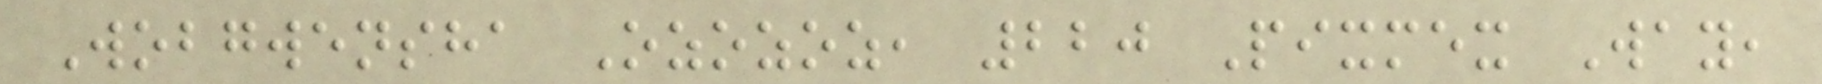Wobgwensha Ozozoz, 220 Pixmex Way,
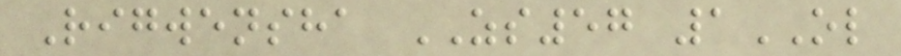Rigwensha ZS57 1OL
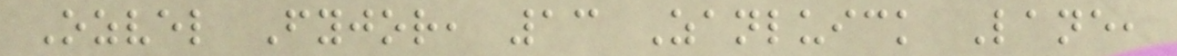Ozvel Fyjor, 13 Zanluick Lane,
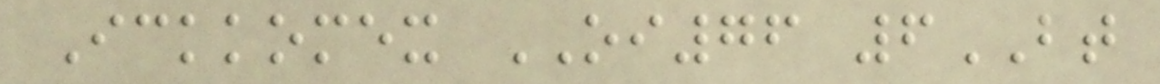Ickkomex OI76 6BT
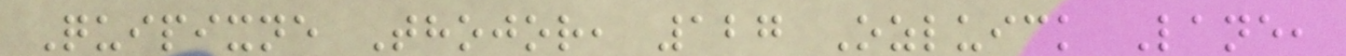Quipixne Thojor, 127 Ozluick Lane,
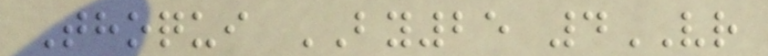Thoqui BY25 4VR
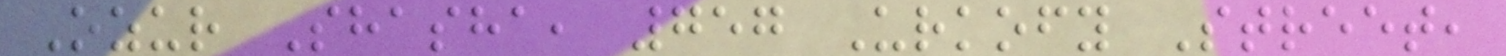Ozur Shasha, 757 Urkofy Street,
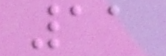11
